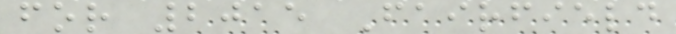for 2015 Fairfield
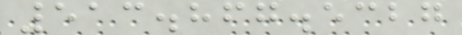513.867.5327
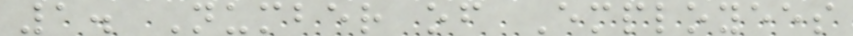1. Number of Employees
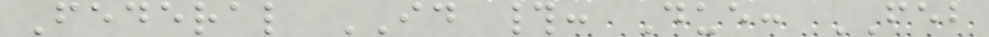Federal ID #: Due: FEB
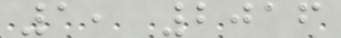1, 2016
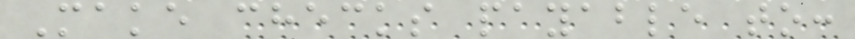Make checks payable to:
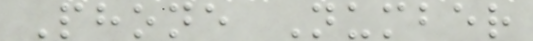Phone Number
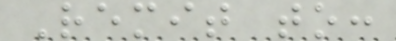Remit to:
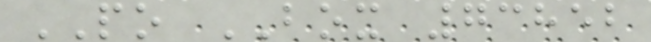PO BOX 73852
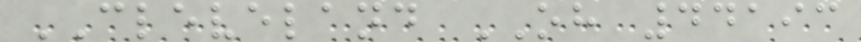CLEVELAND OH 44193
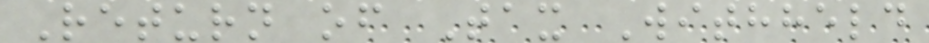Return of Tax Withheld
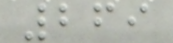269
